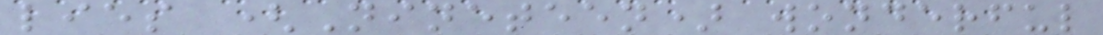lies (Nineteen) wonderful
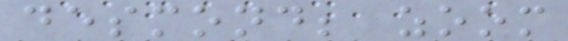desmond; zoom
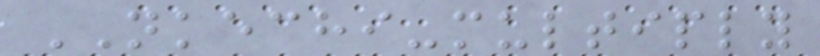NKECHI-multiply
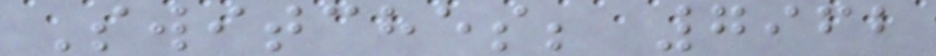Switches; 7962
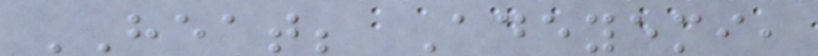HEAT; Adeyemi,
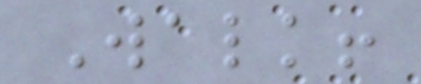Walk!
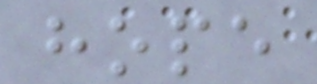hope
